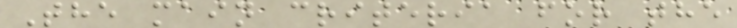The main criteria for the
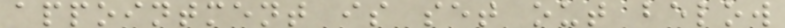appointment is set out below
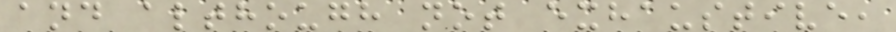and although not exhaustive,
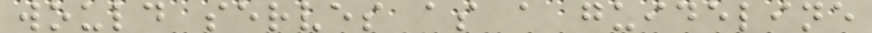would serves as a guideline
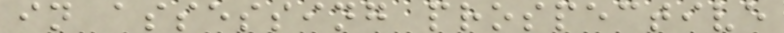in assessing prospective
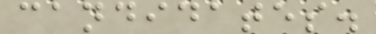candidates.
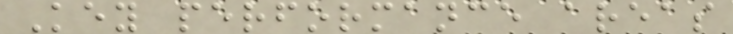Key performance areas
